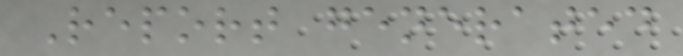Report generated
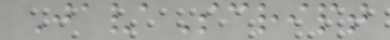JavaScript
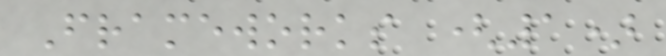Frameworks (1)
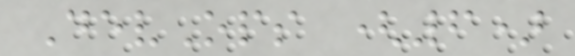DevOps (6)
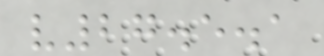v27.5.1
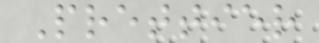Prettier
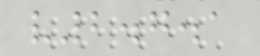v2.7.1
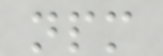npm
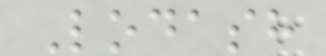Lodash
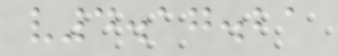v4.17.21
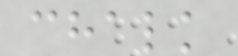chalk
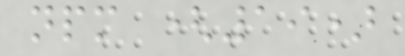npm (19)
